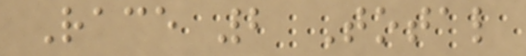Race 2 Total
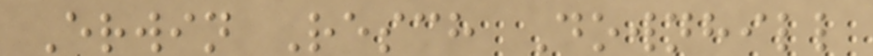Erwin Resch Downhill
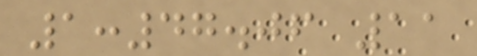1:47.06 11
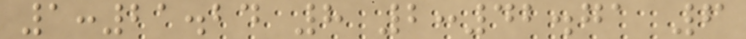1:21.24 8 2:42.71 6
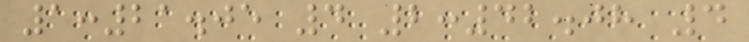1:21.05 4 2:42.08 4
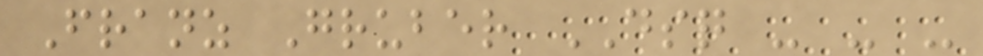Franz Gruber DSQ - - -
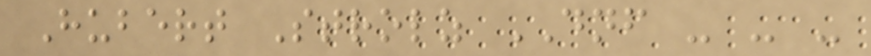Hubert Strolz DNF - - -
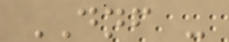DNF -
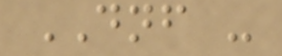DNF -
